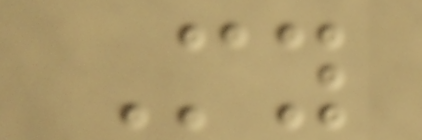My
